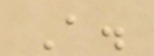A.
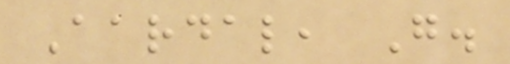Aardal, G.
